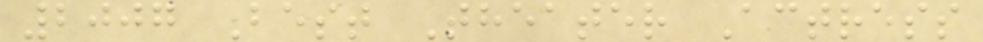2007 Best Theater Actress
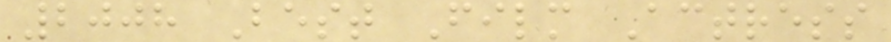2008 Best Film Actress
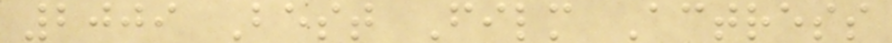2009 Best Film Actress
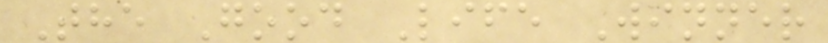The Good Life Winner
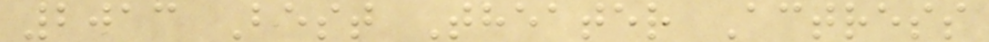2013 Best Theater Actress
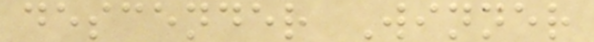descender Winner
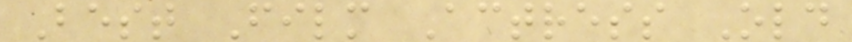Best Film Actress Old
